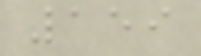159
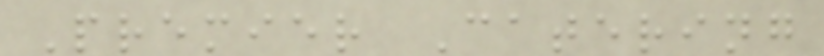Premier Catering
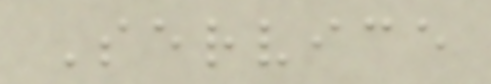Service
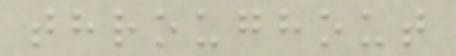throughout
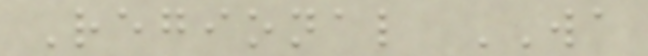Regional WA
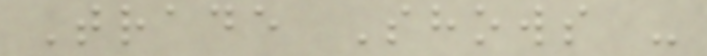Trade Shows -
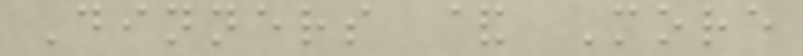Dinners & More
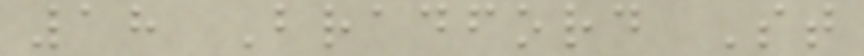18 Bradford St
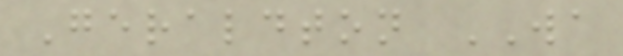Geraldton WA
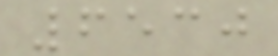6530
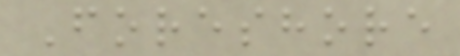Foreshore
